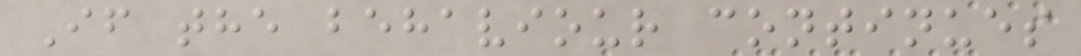If the behaviour continues
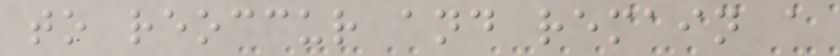to reoccur and remain a
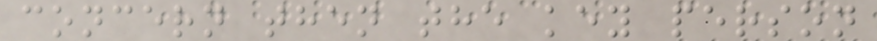concern then the key person
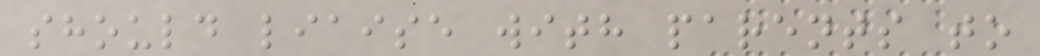should liaise with parents to
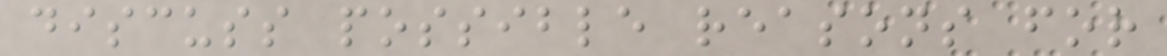discuss possible reasons for
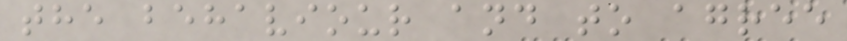the behaviour and to agree
